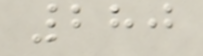280
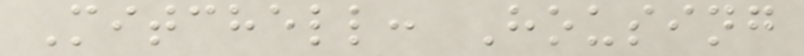Mitchell: Housing
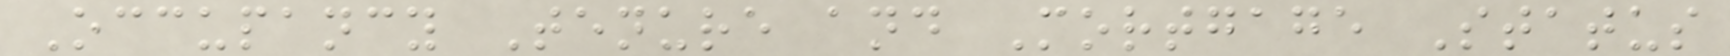Occupancy Tenure and Mortgage Status
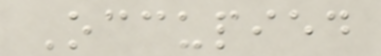Occupied
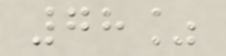78%
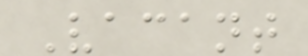Vacant
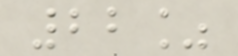22%
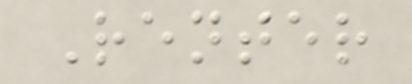Renter
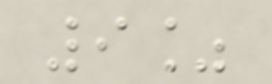9%
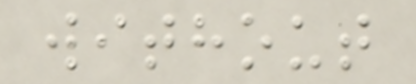without
